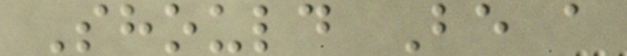Should Be a
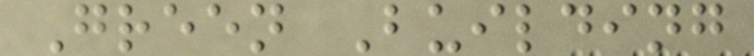Green Building
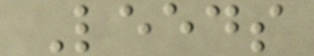Leeds
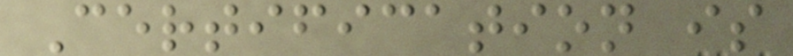Certification is
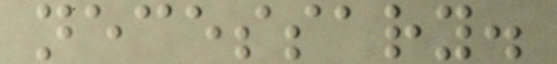necessary.
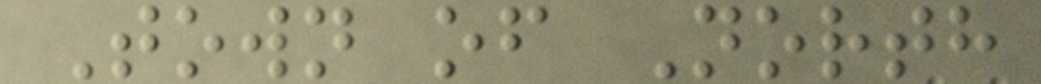Town of North
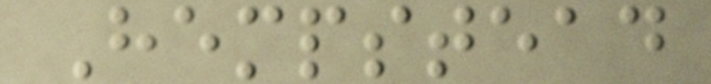Hempstead
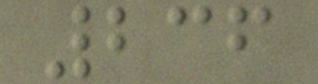236
